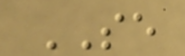SE
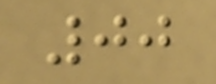00
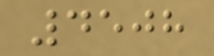4508
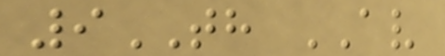9TH AV
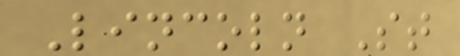Lincoln St
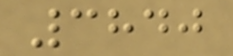3840
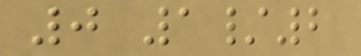0 1/2
